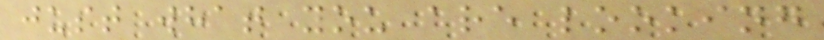just what you are looking
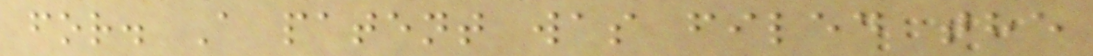for. A patent was filed the
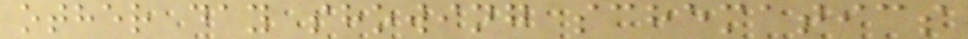other day showing schematics
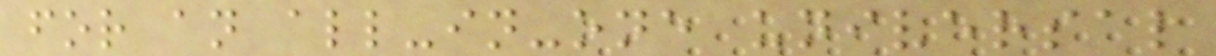for an all-in-one universal
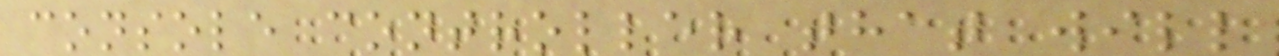console controller that will
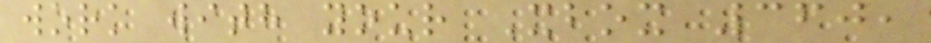work with your Xbox 360,
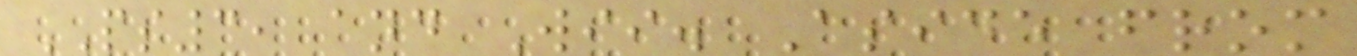PS3, and Wii. Aside from
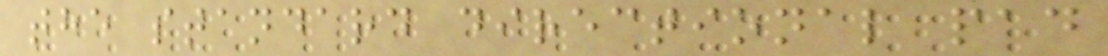the standard directional pad
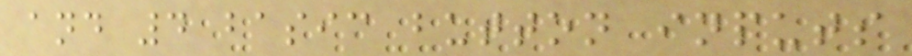and 4 basic button inputs
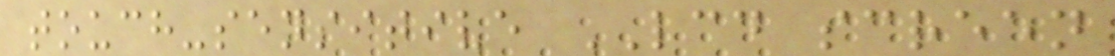touch-sensitive LCD screen
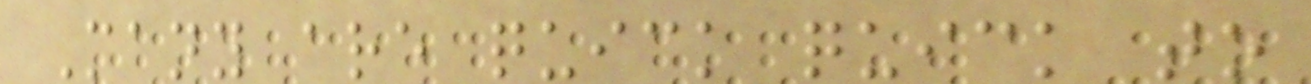Many are quick quick to
